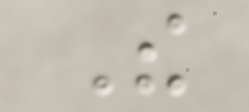The
